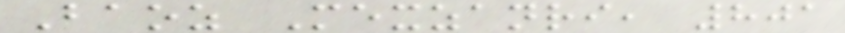Baoz Mexzanri, 801
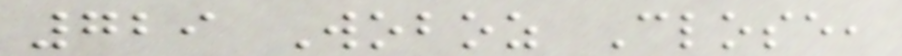729 Woboz Close,
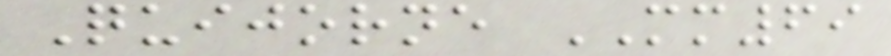Quijorne MM69
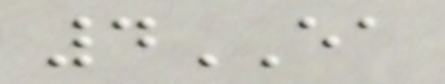4EA
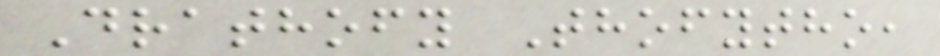Drathofy Thofytho,
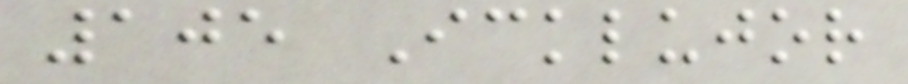105 Icklujor
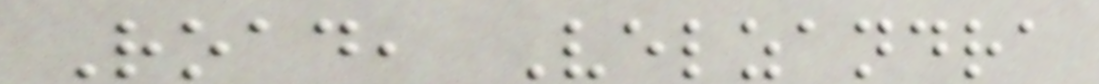Road, Velzandra
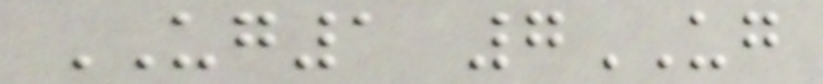UG1 7UG
